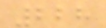228
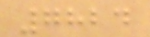7824
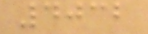4032
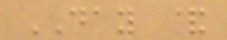DAY &
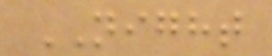NIGHT
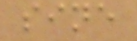sine
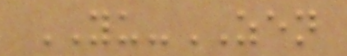YU-ZEN
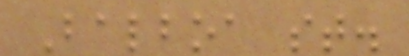Balboa st.
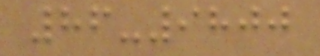86-9800
